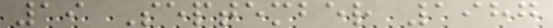19 September 1987
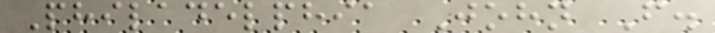Philadelphia John F.
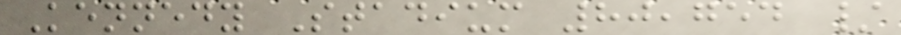Kennedy Stadium 80,754 /
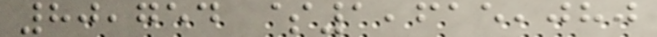80,754 $1,615,080
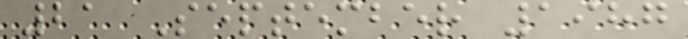21 September 1987
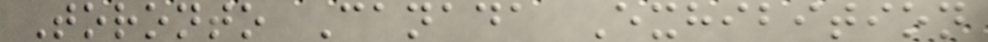Toronto Canada Exhibition
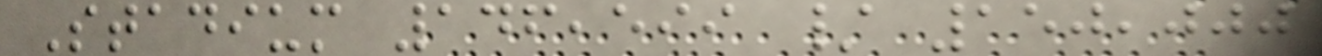Stadium 146,599 / 150,000
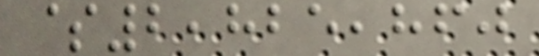$2,825,860
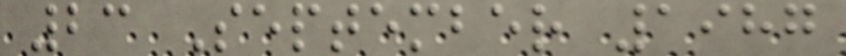23 September 1987
